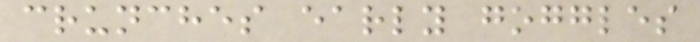crunches early goggles
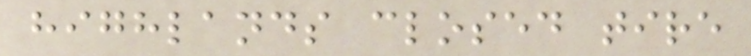highlands closed tire
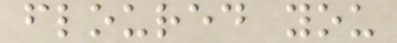floured you
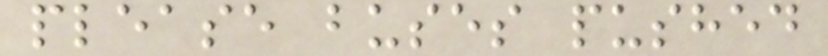please buses pushed
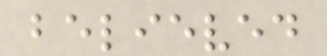believed
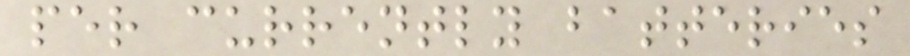per currently batteries
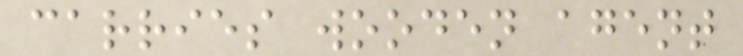carries wooden agent
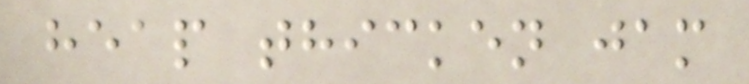heap thicken jam
